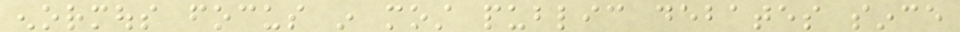enormous focus in most public debates since
